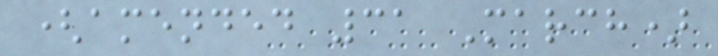(amended 31 March)
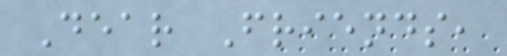Dear Friends,
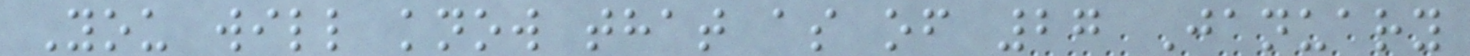You will know that as of 27 January
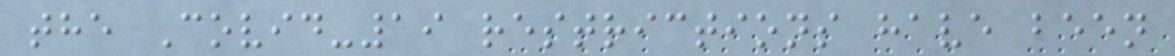the Covid-19 restrictions have been
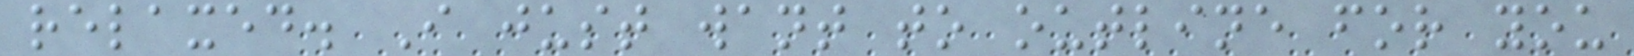relaxed. I just want to outline for you
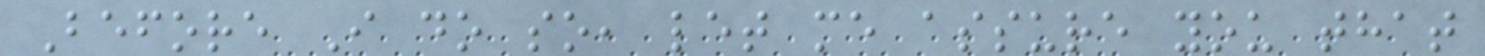Before I do so, let me assure you that
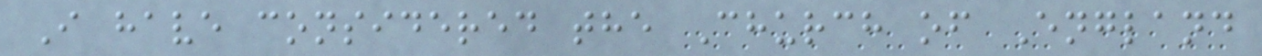I have considered the Church of England
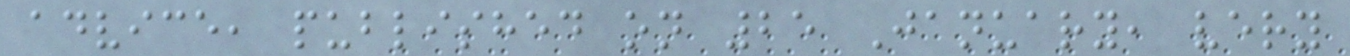advice, published on 25 January, very
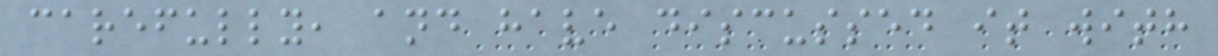carefully, and have discussed it with
